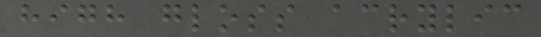high gloss acrylic
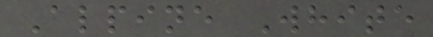Alpine White
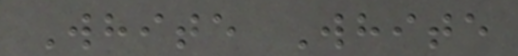White White
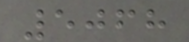5068
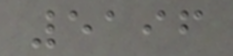5196
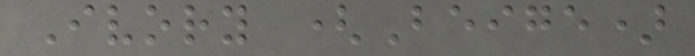Ivory (Beige)
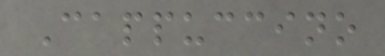Cappuccino
